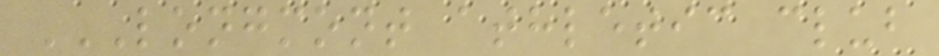LONGMONT ATHLETIC CLUB
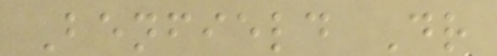Benfield Dr
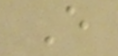E
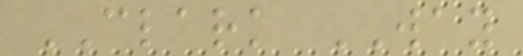CLARK WAY
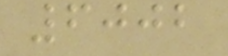6002
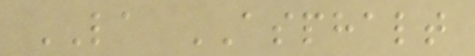LA ASPHALT
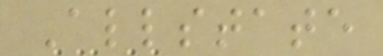Allstate
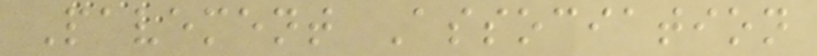Pavement Association
